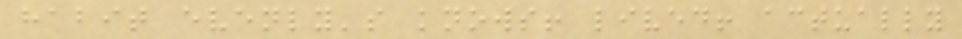habit evenly's knows! lived! actually
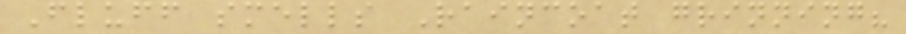Fluff smells Raincoat grinning?
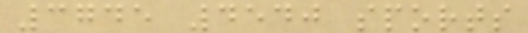3745 4540 sports
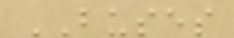BUSES
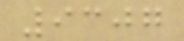9307
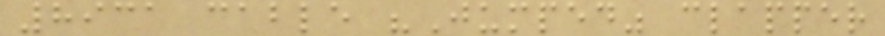8931 cable "Jumped" clapper
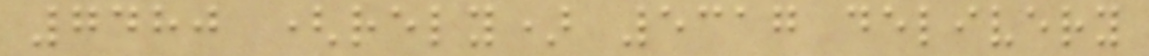7480 (rely) 5317 delivery
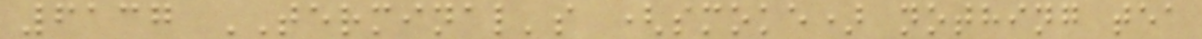6137 TERMINAL's (smoke) nothing tea
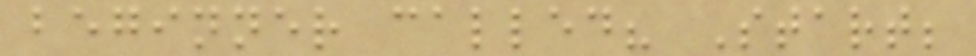beginner called? Start;
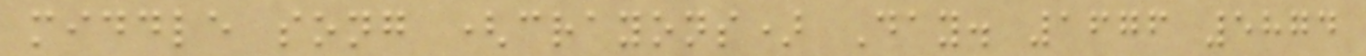middle song (crayons) Day. 1676 5874
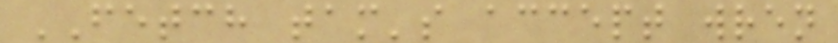FETCH tam's accept wren
